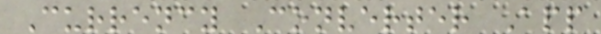Currency Converter App
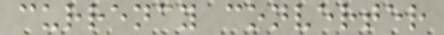currency converter
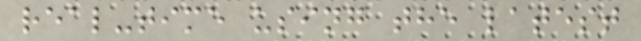real-time using the latest
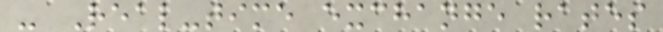- Real-time exchange rates
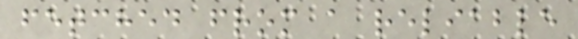fetched from a reliable
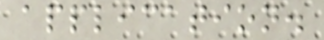application.
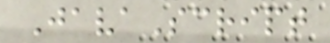JavaScript
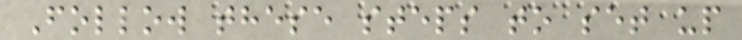Follow these steps to set up
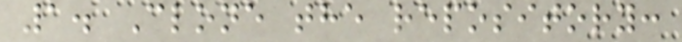1. Clone the repository:
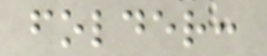folder:
